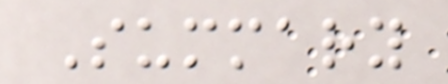Summary
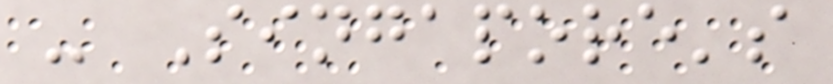- Singapore's
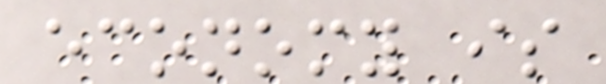economy is
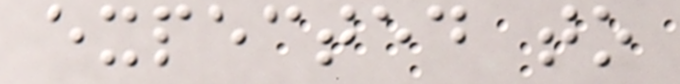expected to
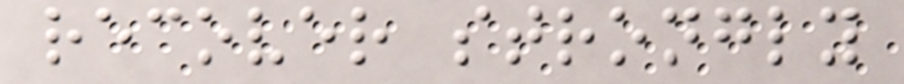recover strongly
